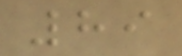89
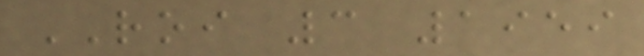ROI 3 1959
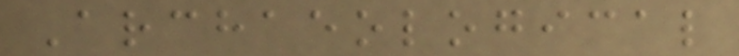Archaeological
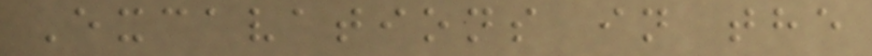Excavations in the
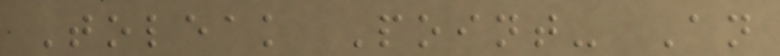Toleak Point- An
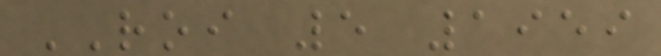ROI 5 1959
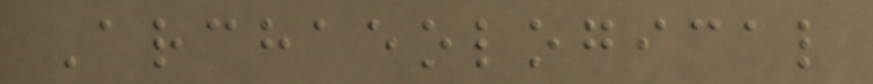Archaeological
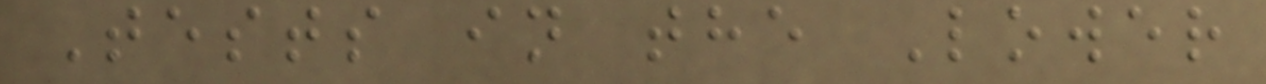Tests in the Lower
